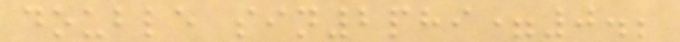double sin2phi=0.;
